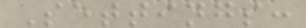Settings:
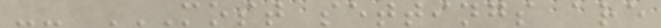-- MOST SETTINGS ARE
